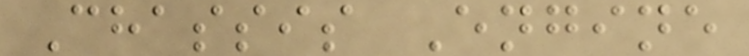Chassis Engine
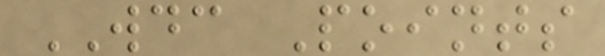WDC Points
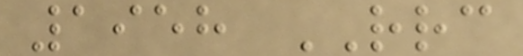1958 RRC
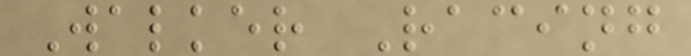Walker Racing
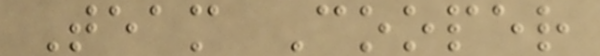Team Cooper
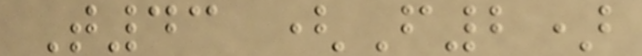T43 (F2)
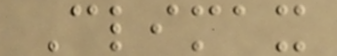Climax
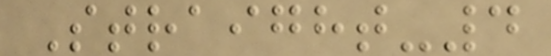Straight-4
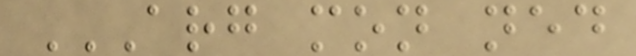ARG MON NED
